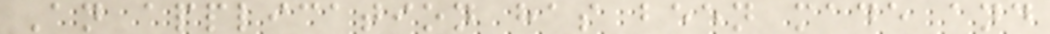An application has been made and
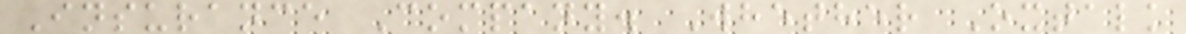Insurance Company. Whether Oxtalk
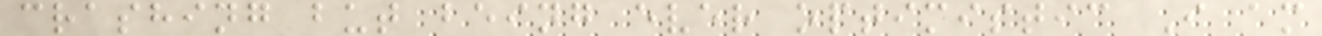crashing but being ever optimistic I am
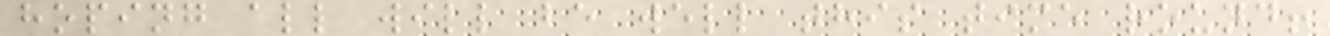hoping all will be well this time round!
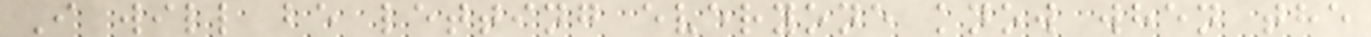I will be letting everyone know when the
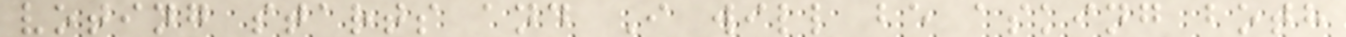voting starts and I will be asking both
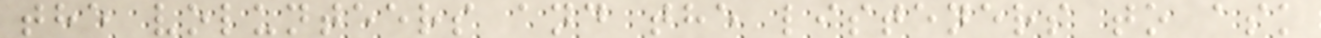the volunteers and the listeners to ask
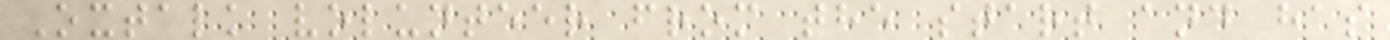Oxtalk volunteer from the start and has
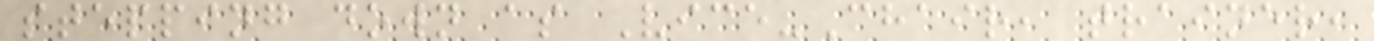stepping down as Vice-Chair, trainer,
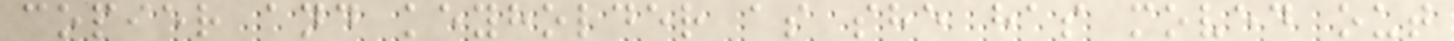copier and keyholder as she has moved out
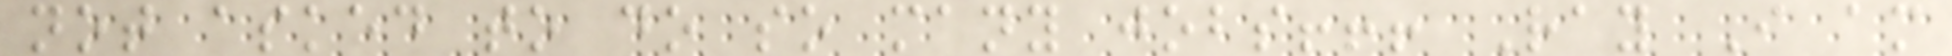not asked to do so many jobs!!! Ray I am
